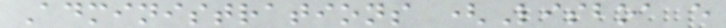Administrations (Lisboa e
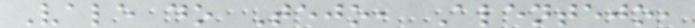Vale do Tejo, Alentejo,
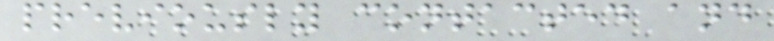previously contacted and
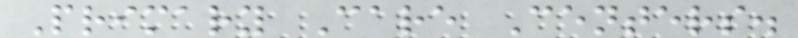Primary Care Centers.
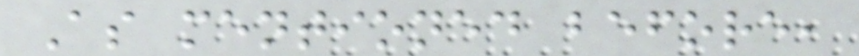As mentioned before,
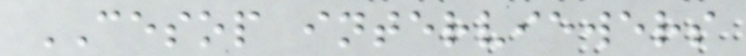CESOP interviewers
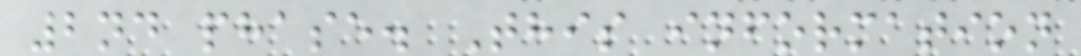2nd phase. This information
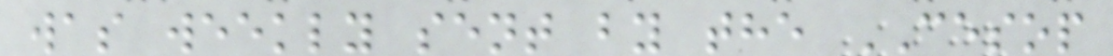was weekly sent by the CESOP
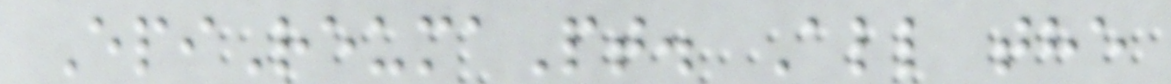EpiReumaPt. All the
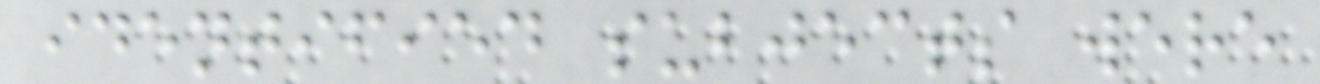identified subjects were
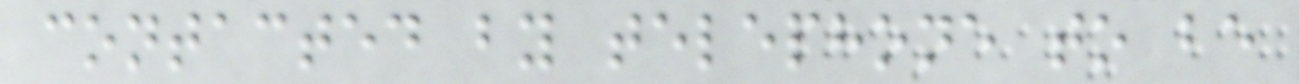contacted by telephone to be
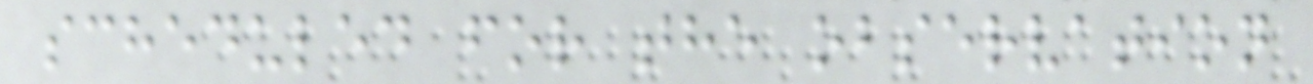scheduled for the observation
